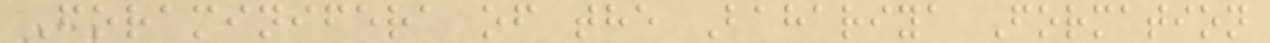Foraminifera of the Bahariya Formation
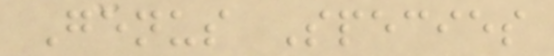Genus Species
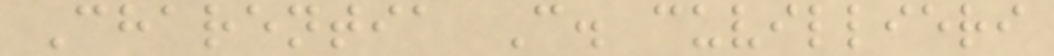Charentia C. cuvillieri
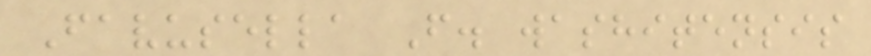Favusella F. washitensis
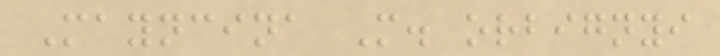Mayncina M. orbignyi
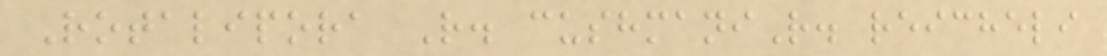Rotalipora R. cushmaniR. reicheli
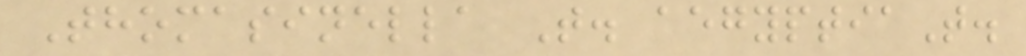Thomasinella T. aegyptiaT.
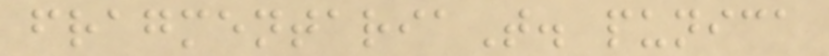fragmentariaT. punica
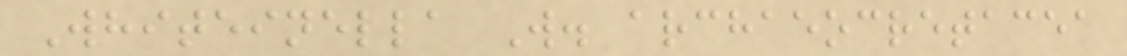Whiteinella W. archaeocretacea
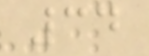34
